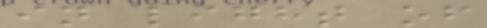in light of
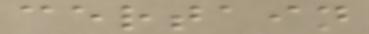certain
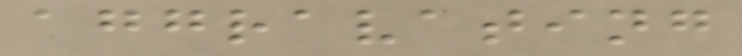aggravating
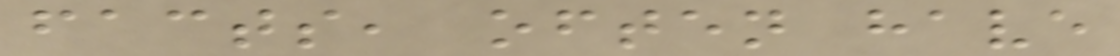facts, often have
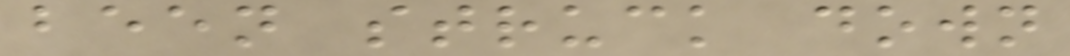been struck down
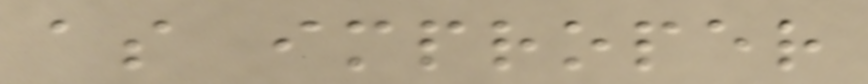as improper
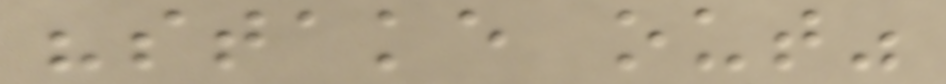"stake out"
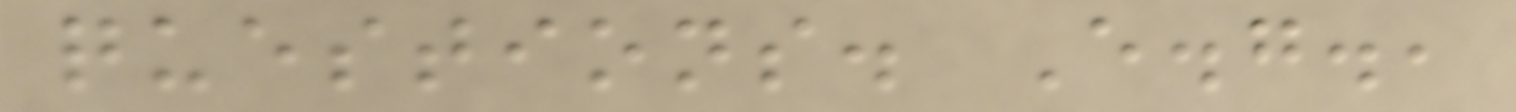questions. E.g.,
